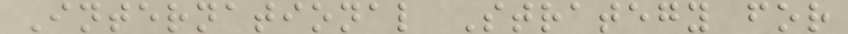International Strategy for
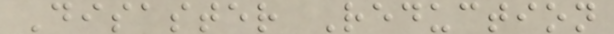Disaster Reduction
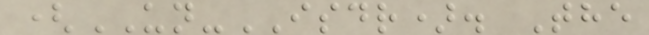(UN-ISDR). The
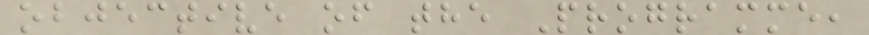objective of the Programme,
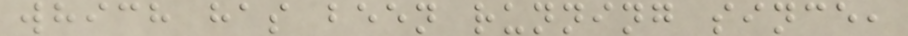which has been running since,
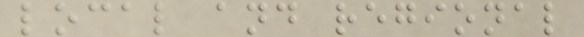local and regional
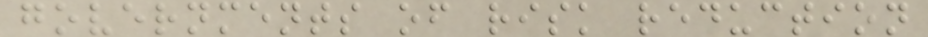governments of risk reduction
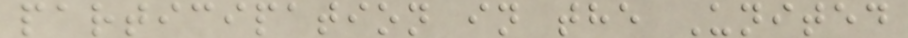participation in the United
